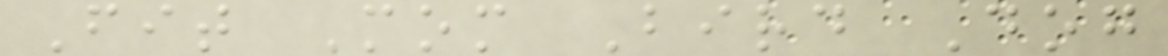Fit Mom Bird Dog
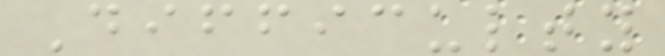Difficulty
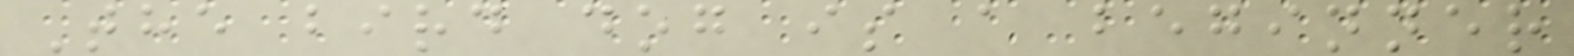The bird dog is a beginner
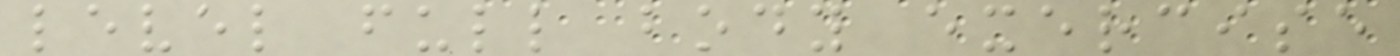level full body exercise
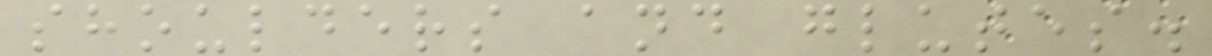shoulders and glutes.
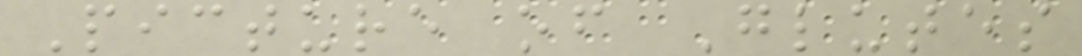Picture of Glutes
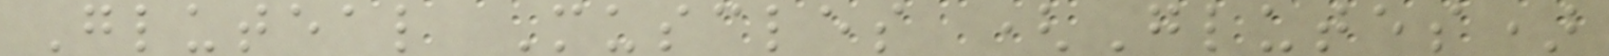Gluteal Muscles (Glutes)
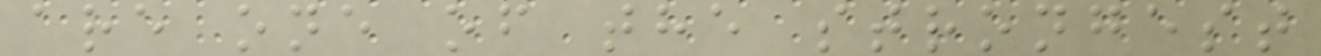are one of the strongest
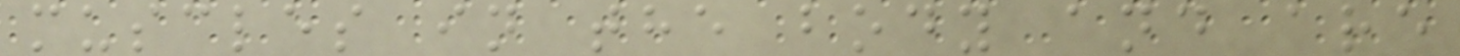muscles in the body and are
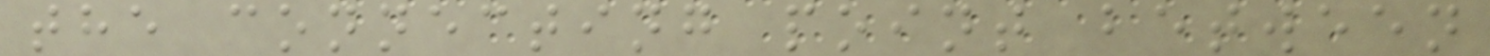the connecting point between
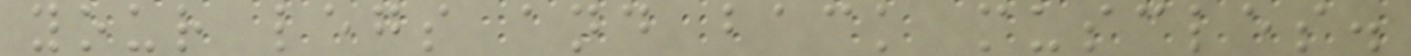your legs and back muscles.
